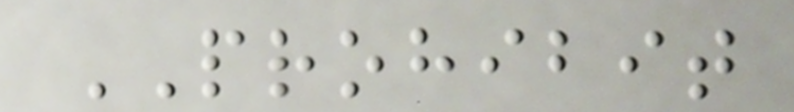PROHIBIT
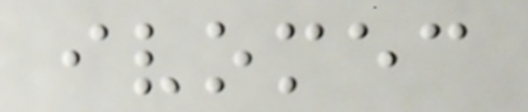ivomec
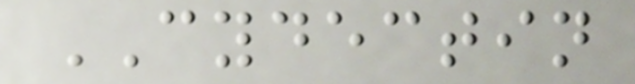CYDECTIN
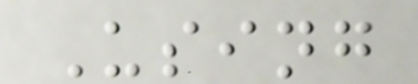Using
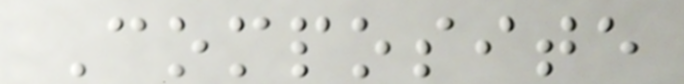Composite
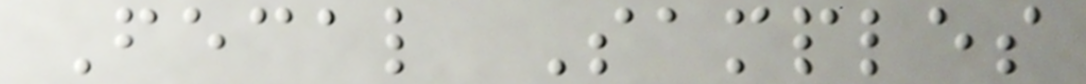Fecal Samples
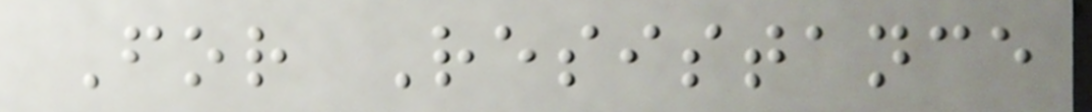For Resistance
